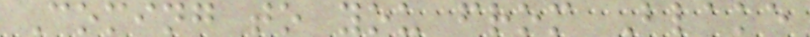Coming to you from Blake
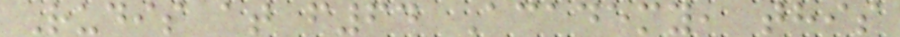Rudis at f64 Academy, this
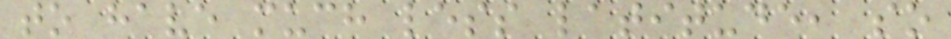to have much less latitude, so
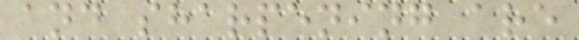and sharpening are
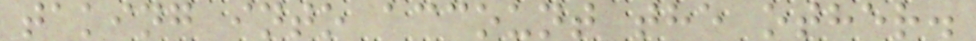taking into account the other.
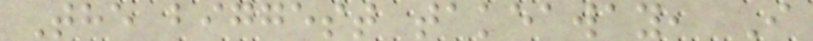The biggest takeaway, I
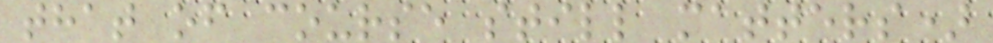that of course still matters)
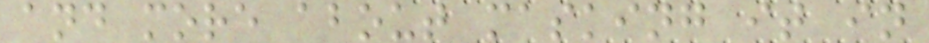and more about masking it in
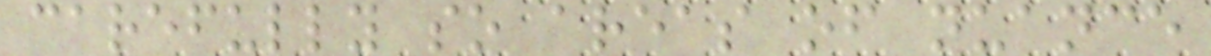carefully so areas of nuance
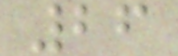26
